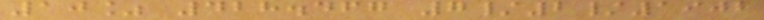10% 428.467 7/2/1902
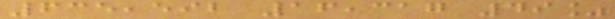635,592 16,317 49%
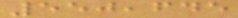550,645
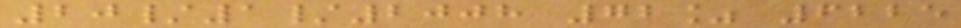20/1/2008 72% 6225
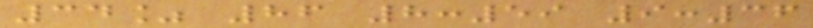34% 86 8:59 9:36
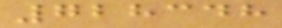728348
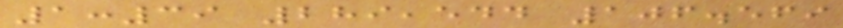1:39 289,544 106.569
